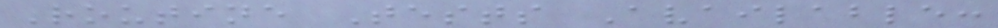Routine Tests Available:
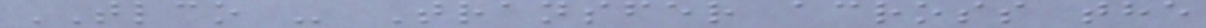TLCO - Transfer across the
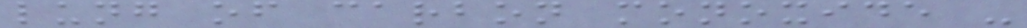lung of carbon monoxide -
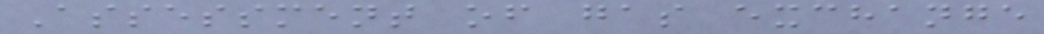Assessment of gas exchange
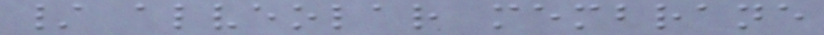/ alveolar membrane
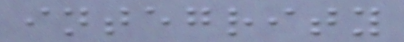integrity
